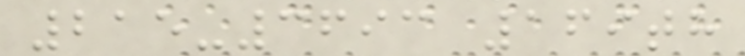215-3693 169th
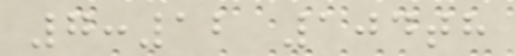7:12 104th
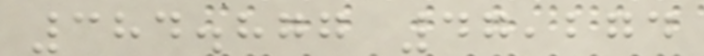384.877 47,274
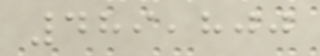489,800
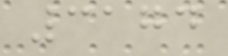3174
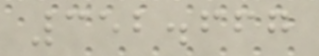352.667
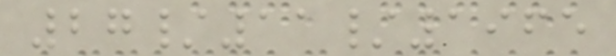27/11/1965
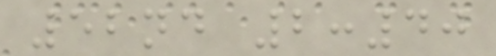52nd 2:40
